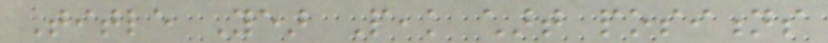Title Year Peak chart positions
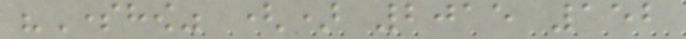"Somehow" () 2015 152
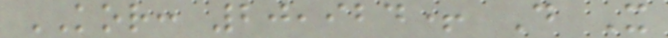KOR: 20,924+ Do It
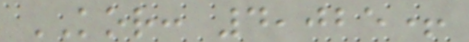KOR: 4,025+
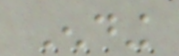Ending
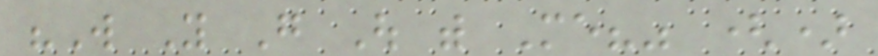"Will You Go Out with Me?" ()
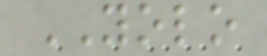YOLO
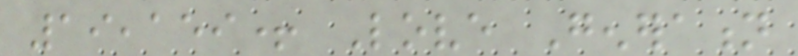19,159+ Love Generation
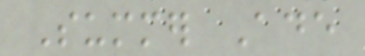Summer Ade
